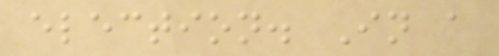election. In a
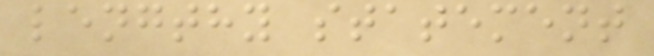lengthy statement
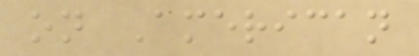on American
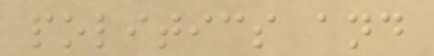politics and
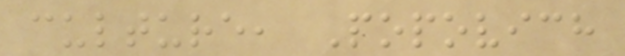culture, Popovich
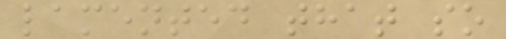lamented that so
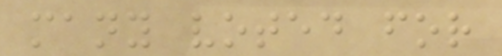many voted for
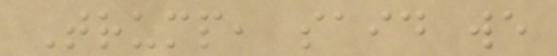Trump, said we
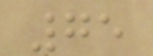75
